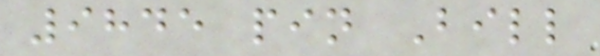9845 pin Bill
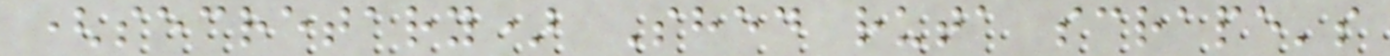(secretary) Shed ruta scrape's
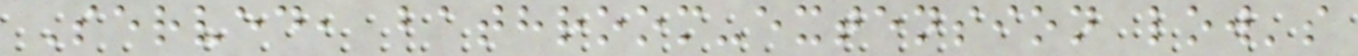Served, bathroom-extension low's
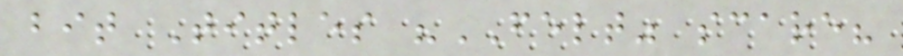bit Titles "FELT" scare?
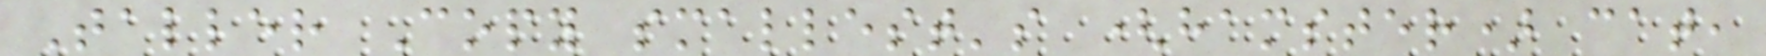Taller Copy smallest's (hamster) cat,
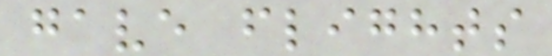gave flights
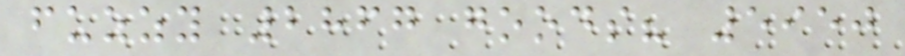fuzzy 2867 goods? 5950
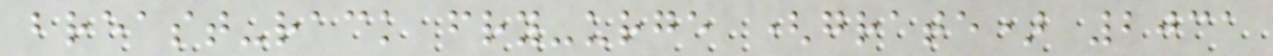breast-rack fry-urge (grate) 2031
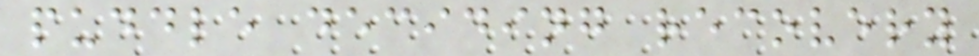puddle deciding recovery
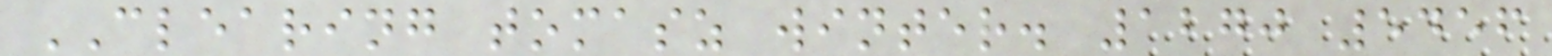CLEARING tomasz winter. 1270 5456
